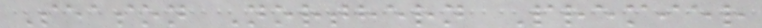Season Northern Premier
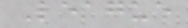League
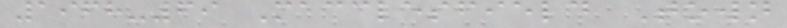1968-69 Macclesfield Town
